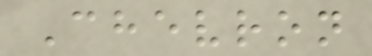Chevron
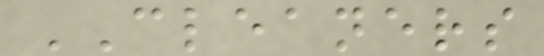CLEANERS
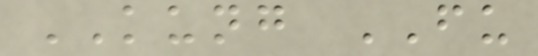KUNG FU
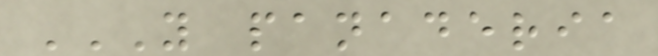Y PANADERIA
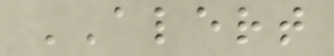ALERT
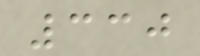330
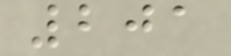201
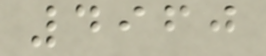4960
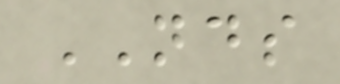NDS
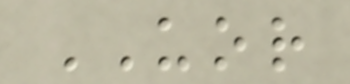UOR
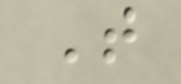T
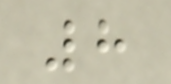8
